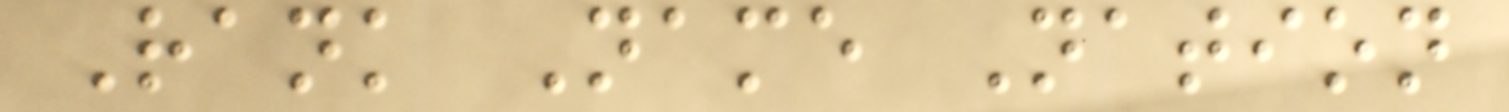Rank Name Nation
